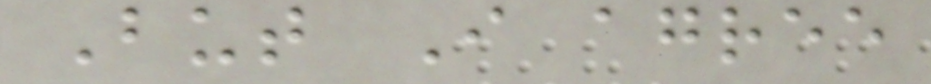But I agree
